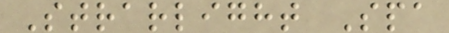Strarlight Spa
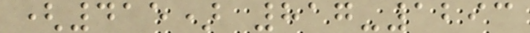(415) 817-1293
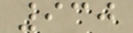930
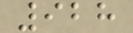928
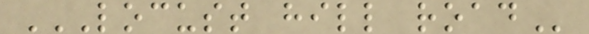LOCUST HILL ROAD
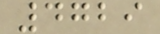4729
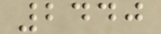2440
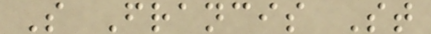S Francis St
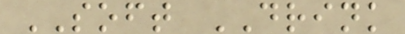SOFT DRINK
